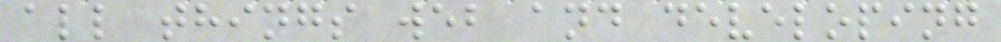all things web and developing
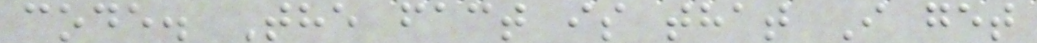code. The fact is that I get
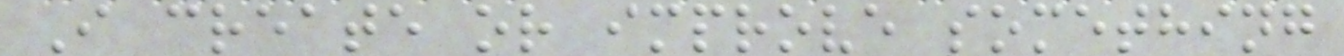I create or improve something
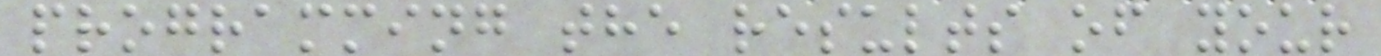programming the results of your
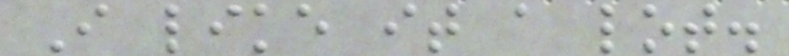I like it a lot.
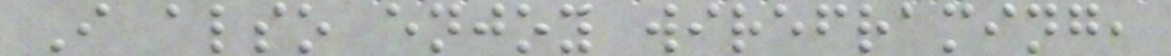I also enjoy wireframing,
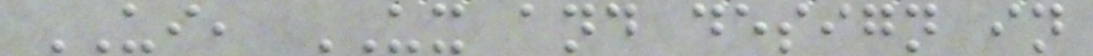UI, UX and design in
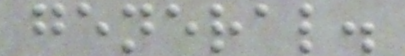general.
